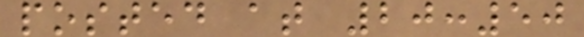posted at 20:50
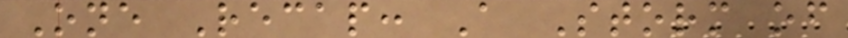One Recap: A Storm of
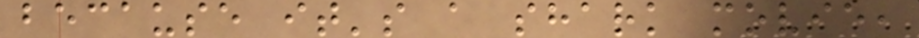because it's a shark movie,
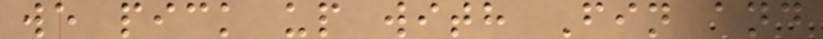we pick up with Fin and
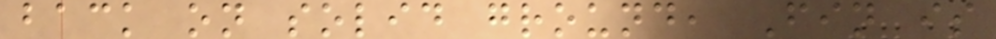back on solid ground, Fin is
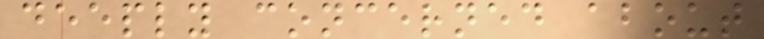deeply concerned about
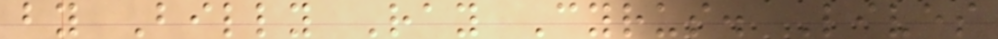by Billy Ray Cyrus. Lives
